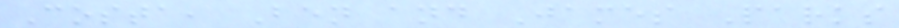Costa, Ben and James Parks
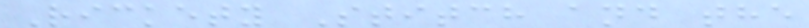Rickety Stitch and the
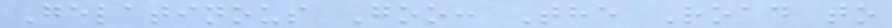Gelatinous Goo: The Road to
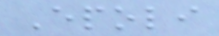Epoli
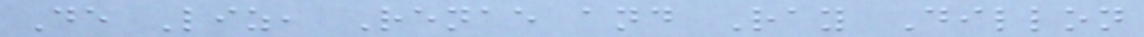De Liz, Renae and Ray Dillon
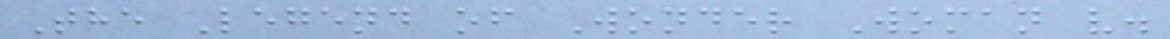The Legend of Wonder Woman v.
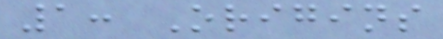1: Origins
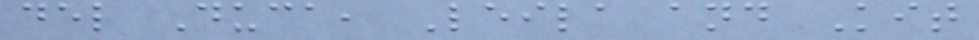del Duca, Leila and Kit
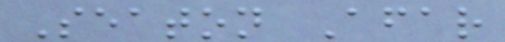Seaton Afar
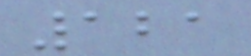121
